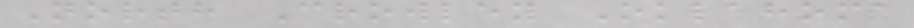North Crowley Oklahoma
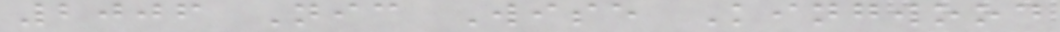2006 Nic Wise Kingwood
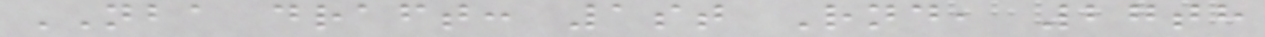NBA draft: 1st Rnd, 27th
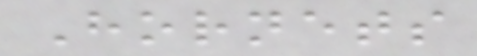Hornets
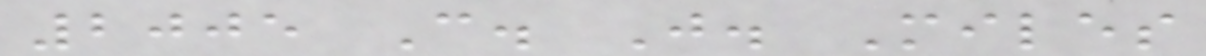2005 C. J. Miles
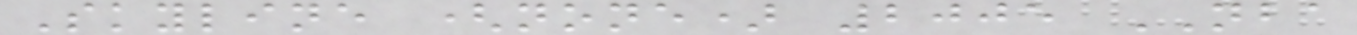Skyline (none) 2005 NBA
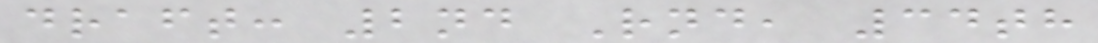draft: 2nd Rnd, 34th
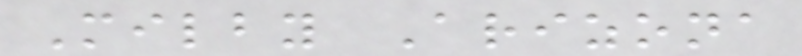Milby Arizona
